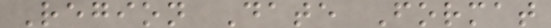Region Date Format
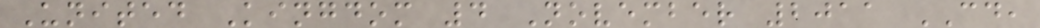United Kingdom 4 November 2011 CD,
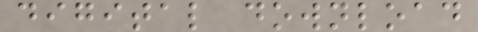digital download
